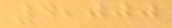4,000
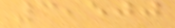3,500
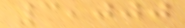3,000
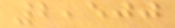2,500
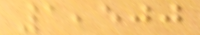1,500
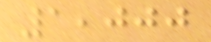1,000
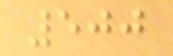500
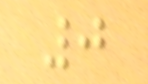0
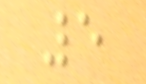5
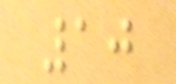10
